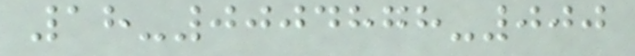18-0004878-000
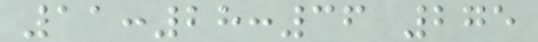11:28:36 275
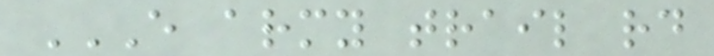E ARMY TRAIL RD
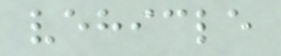vehicle
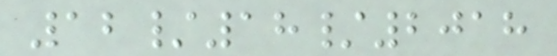12/18/2018
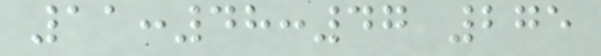11:48:47 275
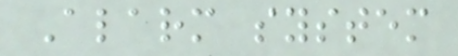Alarm system
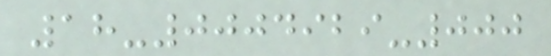18-0004929-000
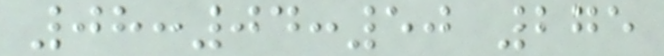08:04:50 275
